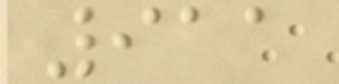911
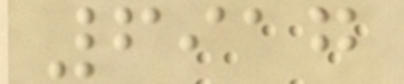6917
